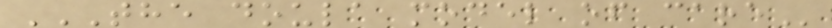THE DOULA MODEL OF CARE
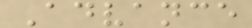Advance
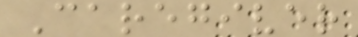Caregiver
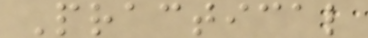Practical
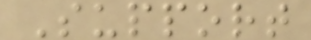Support
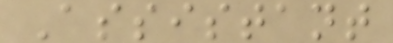Assistant
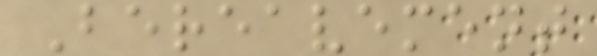Bereavement
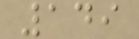149
